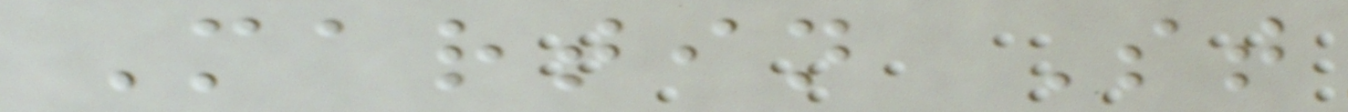Martin St
